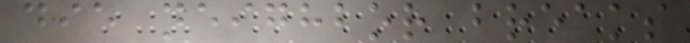die neighbor breaks
